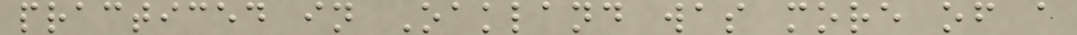practiced in Oakland was more of a
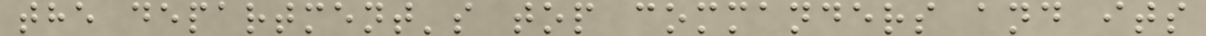the department's top commanders and its
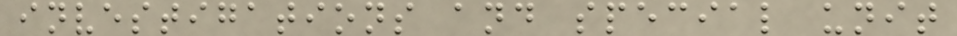investigations and special unit
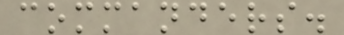commanders.
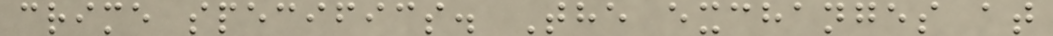crime specifics. The exchanges at
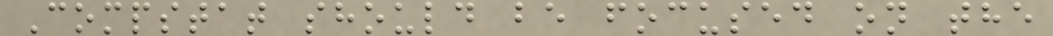Compstat should be focused on the
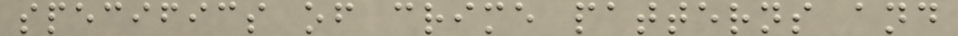specifics of crime patterns and
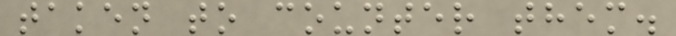taken to counter them.
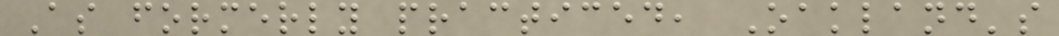As formerly practiced, Oakland's
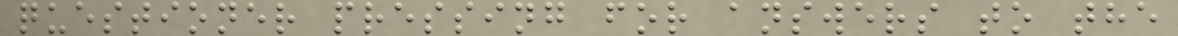questioner pressing for answers to the
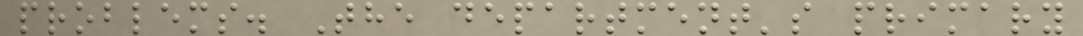problems. The department's primary
